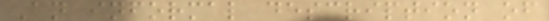An informal description of
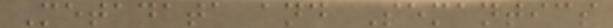Metadata and Semantics
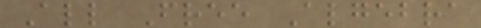All Free Algebra
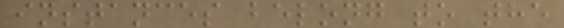instances belong to the
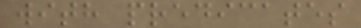with predicates
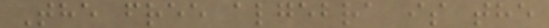The free algebra is the
